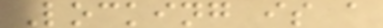Locking is a
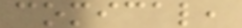comical,
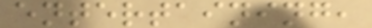entertaining,
